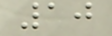10
